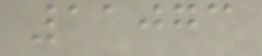11073
